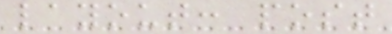layout: post
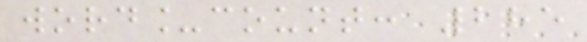word_count: 285
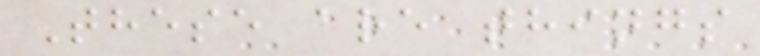These are things
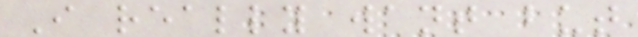I really want but
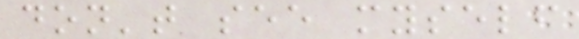don't see myself
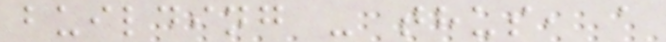building - thus, a
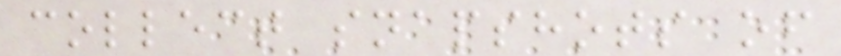collect snapshots of
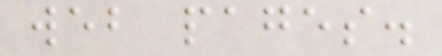web pages.
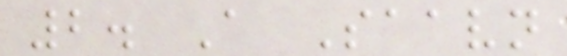2. A Saavn
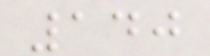140
